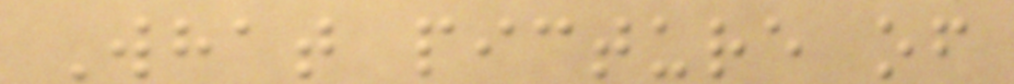What picture of
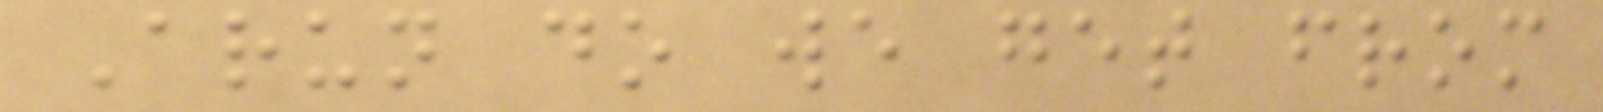Arun do we get from
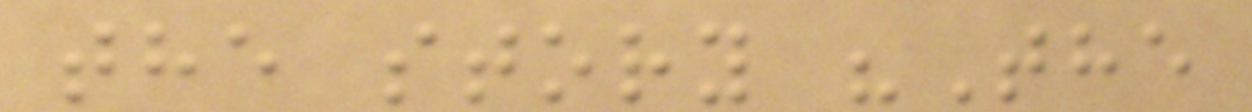the story "The
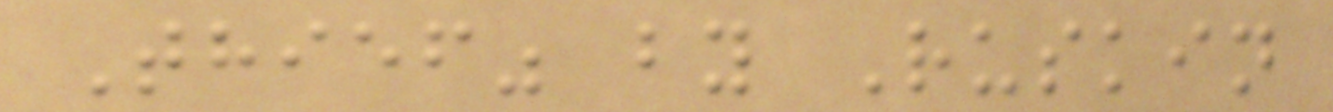Thief" by Ruskin
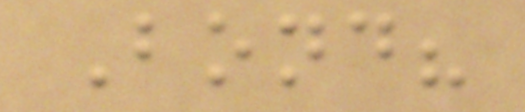Bond?
